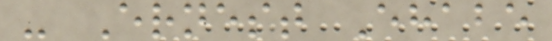- Ernest Ehabe
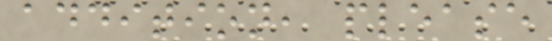addition, please
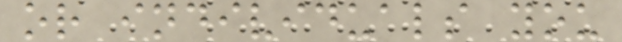or individuals you
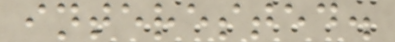interested.
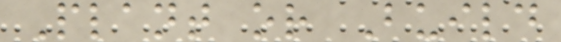Plant or Build
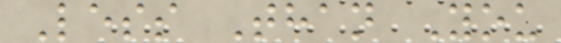Less Than You
